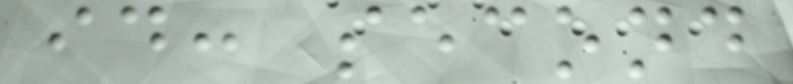id: second
